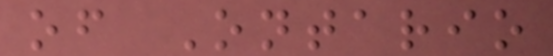of Ontario
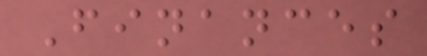Finances
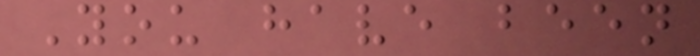You have been
